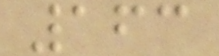163
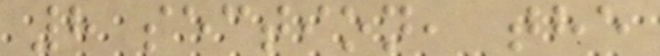8 section, the
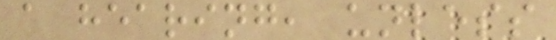a hearing, unless
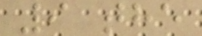9 the
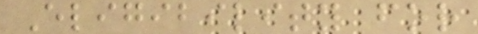Eligibility for
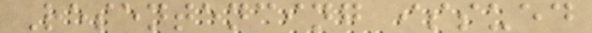Resentencing issued
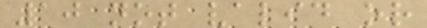10 not valid or
